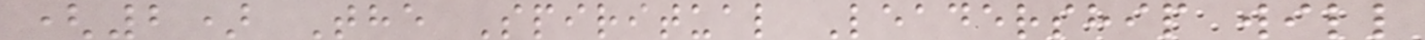(2) The Spiritual Leadership will
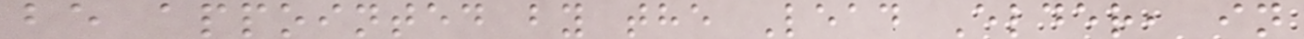be appointed by the Lead Elder, in
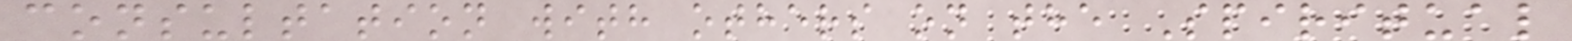consultation with others on the Spiritual
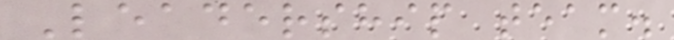Leadership team.
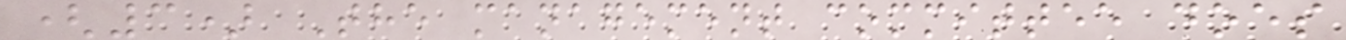(3) The management committee does
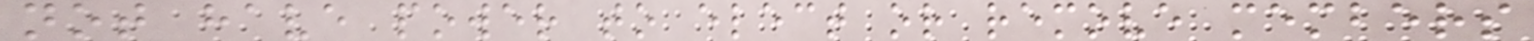not have power to elect or remove members
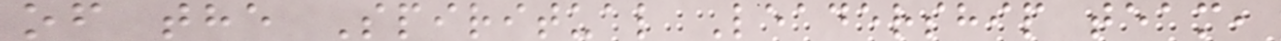of the Spiritual Leadership team,
